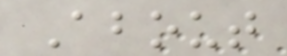About
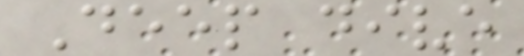Deep dive
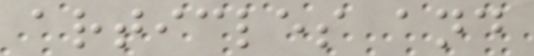articles and
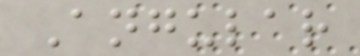Angular
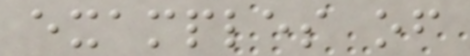examples of
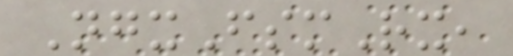NgxFsmRx,
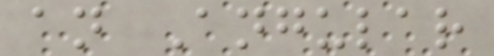an Angular
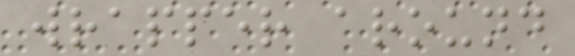wrapper around
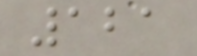121
